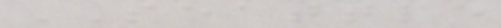SEATTLE
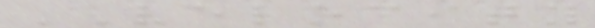VELOCITY
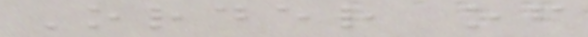Order of
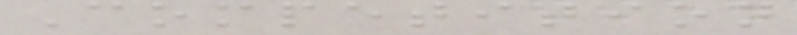Competition
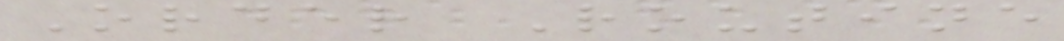Order Routine
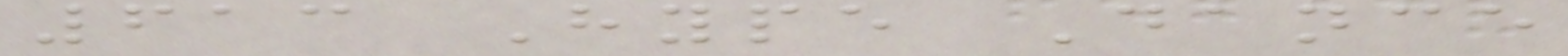613 Hype Dance
